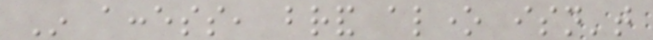In access, brand alone isn't
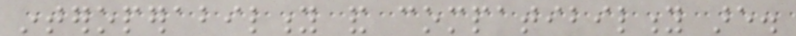interoperability and compatibility are.
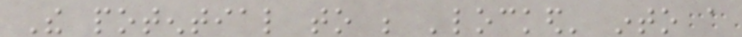The potential to be 'locked' into a
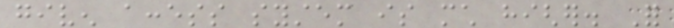given access system is much higher. For
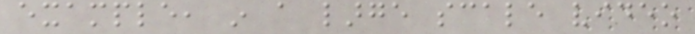example, in a large scale video
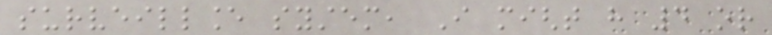surveillance system, I might have 4 or
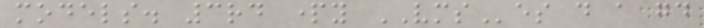models. 3rd party VMSes do a good
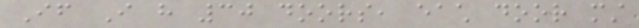If I have 30 doors, each door must
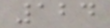124
